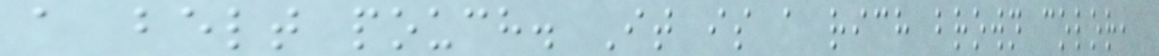a belt pouch. It is a rich brown color,
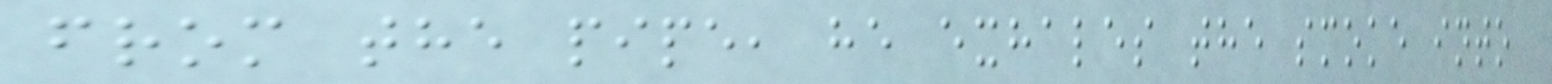from the pipe, he exhales the smoke into
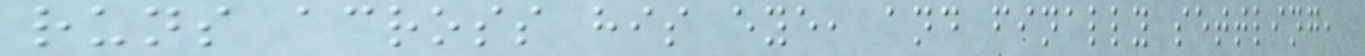runs across his eye, and finally settling,
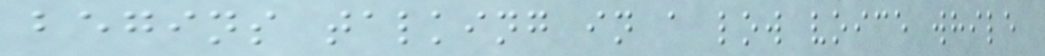begins talking in a low voice while
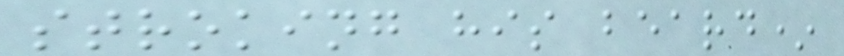stroking his beard*
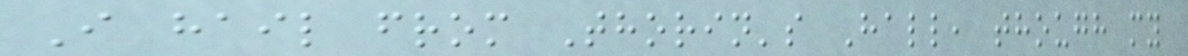I hail from Thorin's Hall, though my
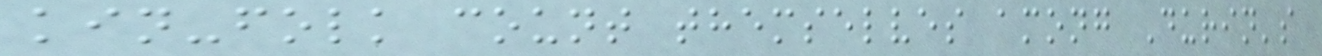kin-folk count themselves among Durin's
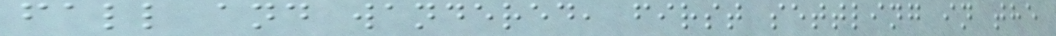fall and wandered, first settling in the
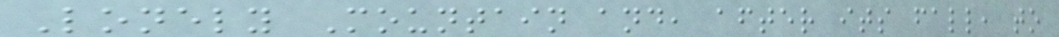Lonely Mountain and, after its fall, to
